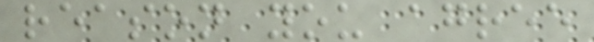reason you agree
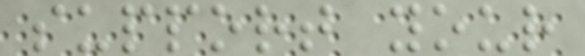support your
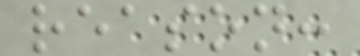reason:
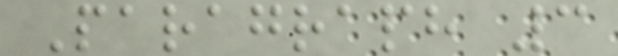Paragraph 3
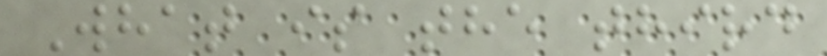What is the third
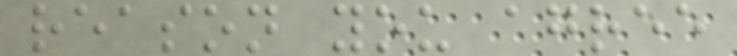reason you agree
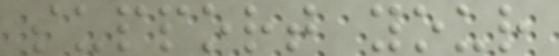support your
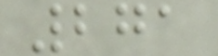271
